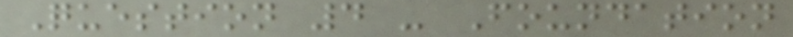Question 4 - Foundation
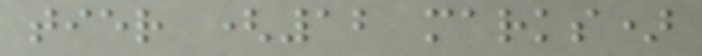tier (12 marks)
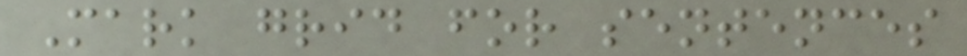Mark grid for sentences
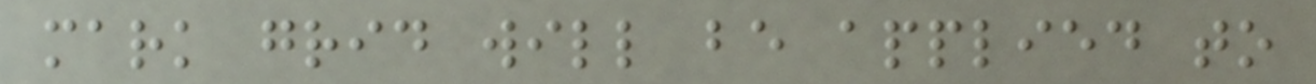mark grid will be applied to
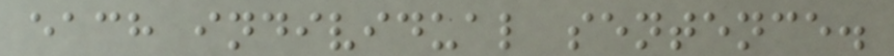each individual sentence.
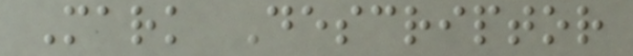Mark Descriptor
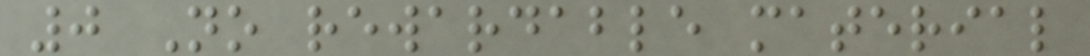0 No rewardable material
